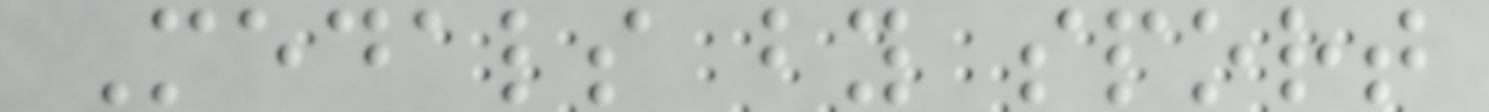Medals by sport
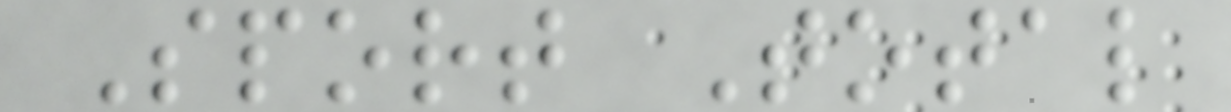Sport Total
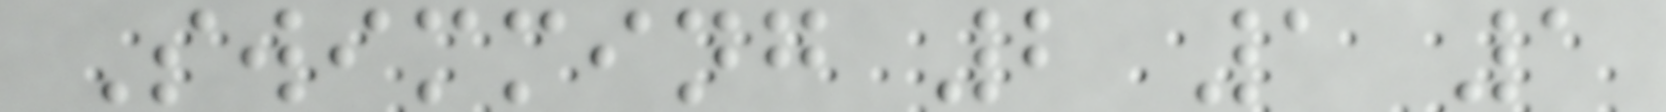Swimming 2 1 1
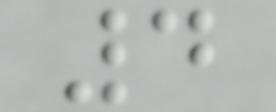4
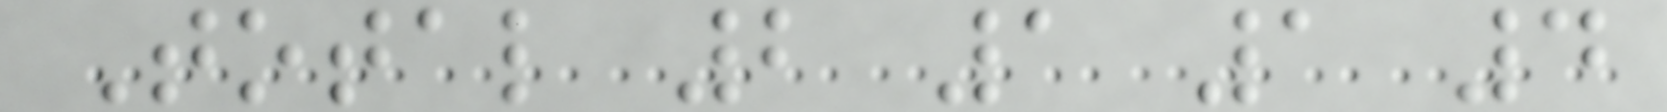Total 2 1 1 4
